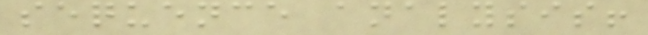sequence analysis!
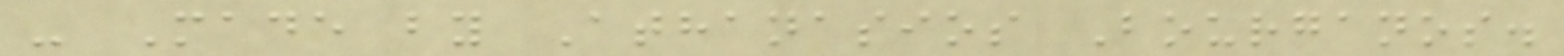- Made by Athanasios Bourganos.
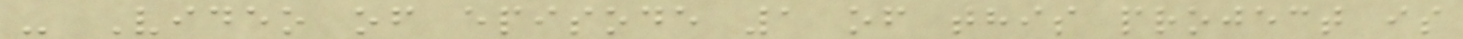- Video of episode 1 of this project is
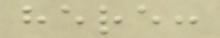here:
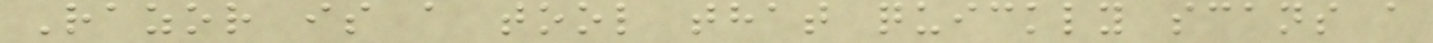Razor is a tool that quickly scans a
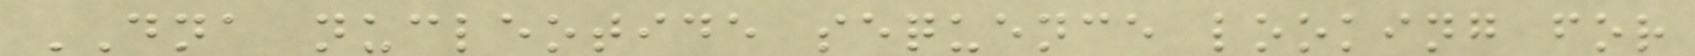DNA nucleotide sequence looking for
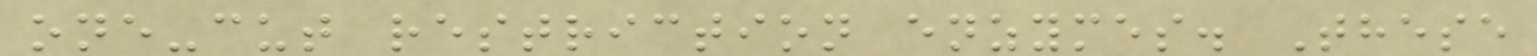one-cut restriction enzymes. These
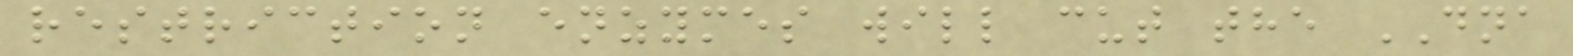restriction enzymes will cut the DNA
